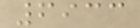6933
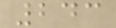243
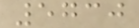5730
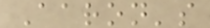Aaron's
